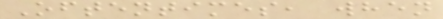Oftentimes, when
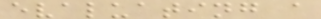evaluating a
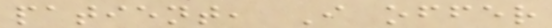patient, I offer
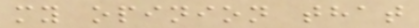my opinion that
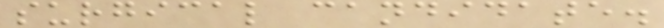surgical candidate.
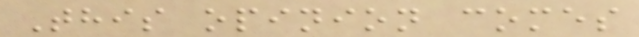This opinion comes
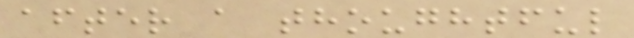after a thoughtful
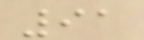91
